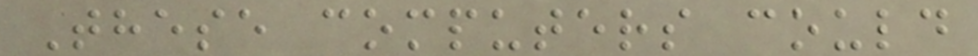These computers could
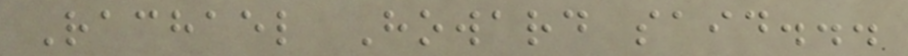Rachael Howard said...
